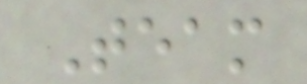Team
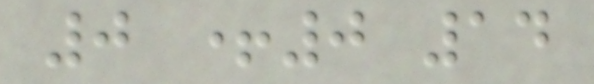0 +0 14
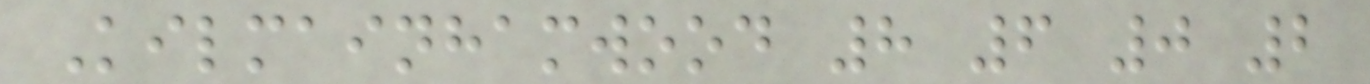Kilmainhamwood 8 6 0 2
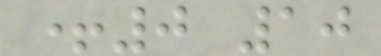+0 10
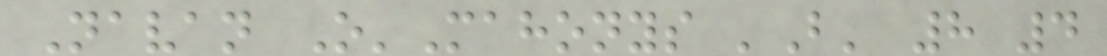Navan O'Mahonys 'B' 8 4
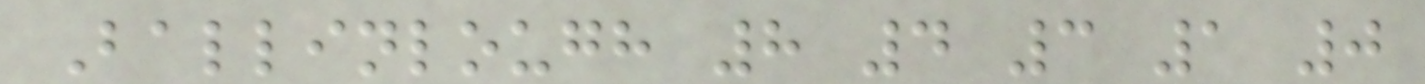Ballinlough 8 4 3 1 0
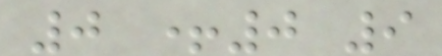0 +0 9
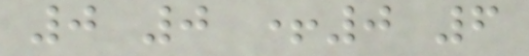0 0 +0 6
